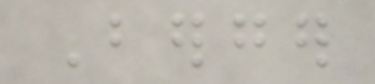Berger
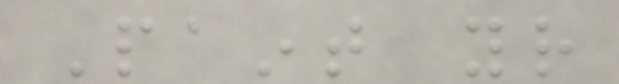Paint your
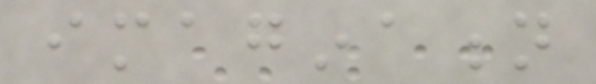imagination
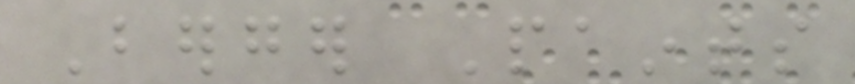Berger Paints
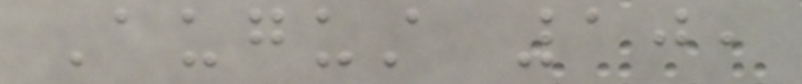August 10,
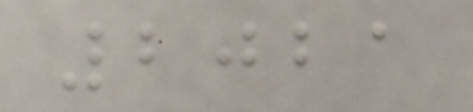2021
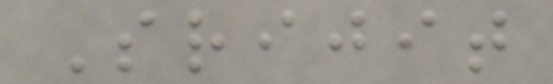Srijit
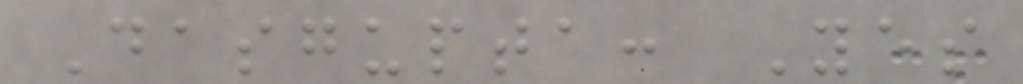Dasgupta: Yes
